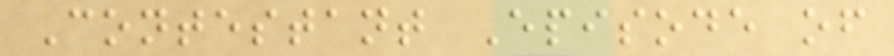Contestant Episode of
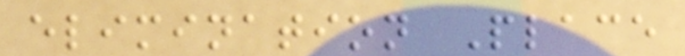elimination Place
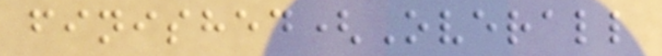finished(Overall
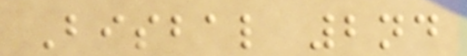Bisbal 2nd
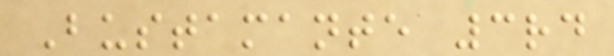Bustamante 3rd
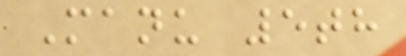Manu 5th
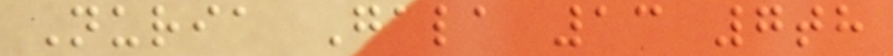Nuria Gala 13 7th
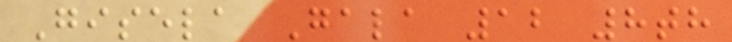Gisela Gala 12 8th
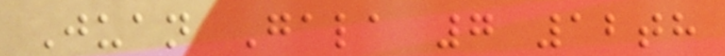Juan Gala 7 12th
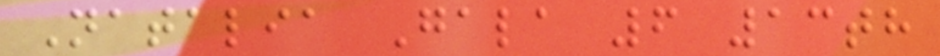Natalia Gala 6 13th
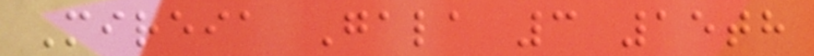Mireia Gala 3 15th
